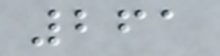261
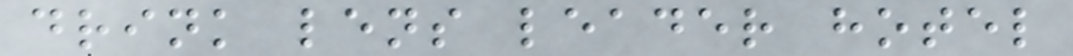drink lens leader hotel
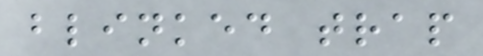blinked trap
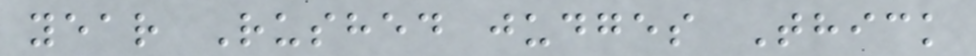year Rushed judges Thick
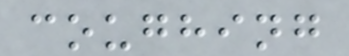coughing
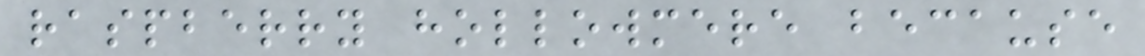raspberry hollowmere because
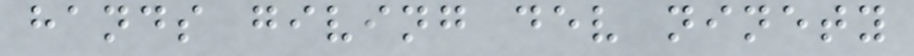hands giving dev ninety
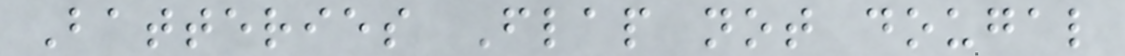Batteries Flap not dougal
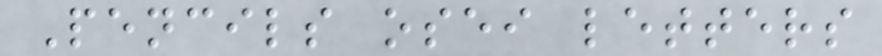Pencils osei letters
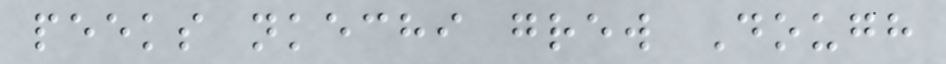peeks nkechi grew Dough
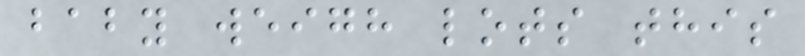baby weigh lots this
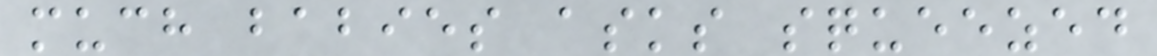much babies asks squeezed
